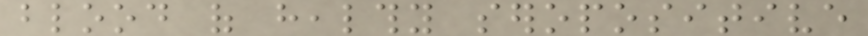blood of healthy seropositive
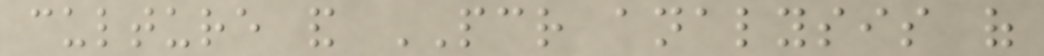culture and PCR analysis of
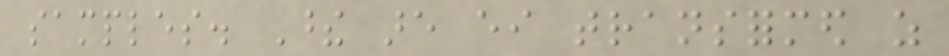samples. These are either transformed as
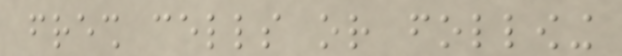fresh cells or following
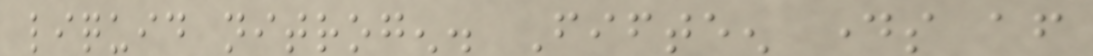liquid nitrogen. Fifteen days after
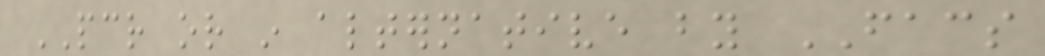PCR or in alternative by FACS
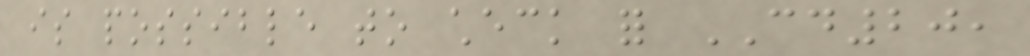is possible to check for CD20,
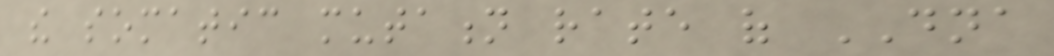the somatic mutation rate of DNA
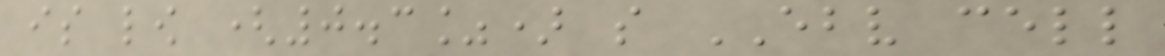is low (0.3%) so EBV cell
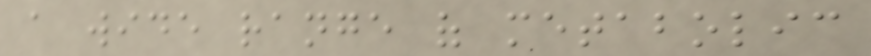a wide range of metabolic
